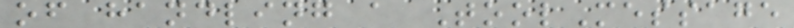of handling a ToolMessage
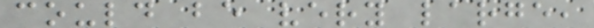could be very large,
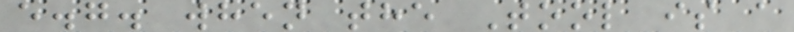e.g. when the Tool is a
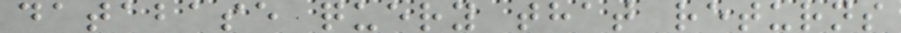database query that returns
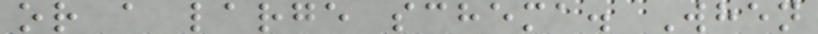or a large schema. When
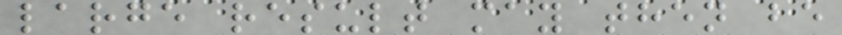large result may then be
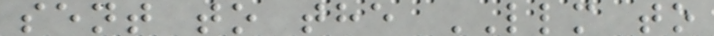sent to the LLM to
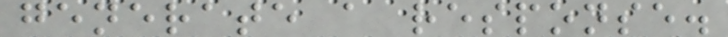generate a response.
